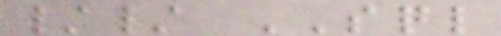// SQL
